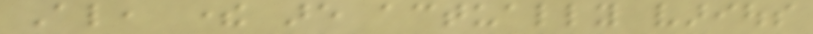Also, there are actually various
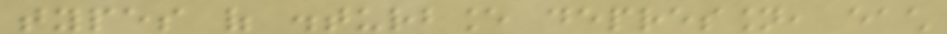types of disturbance depression, each
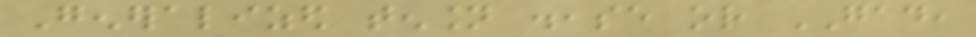Generalized tension disease or GAD,
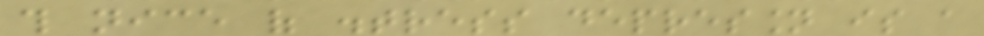this nice of distress depression is a
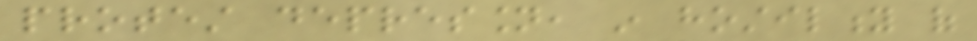protest depression, in hostility of
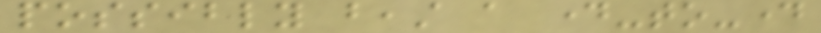possibly beast a day-to-day
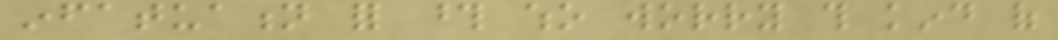infatuation for those who worry this kind of
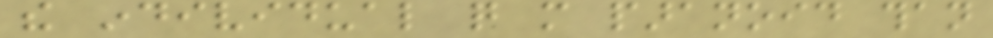the individual quite more paranoid than
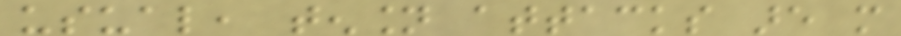usual, tension attacks are more
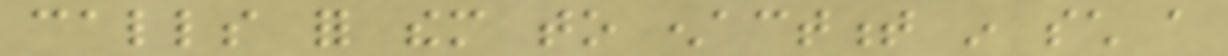calls for them to enactment in such a
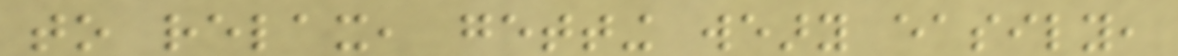to relax, getting weary easily,
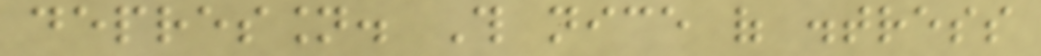depression. This nice of distress
